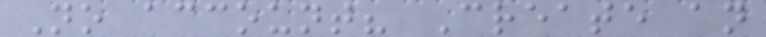No account? Create an
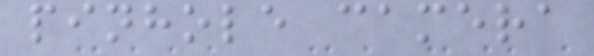pinhole camera
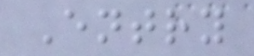Entry
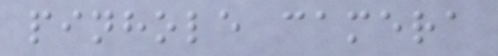pinhole camera
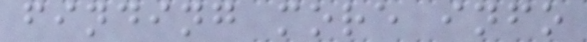finding more info
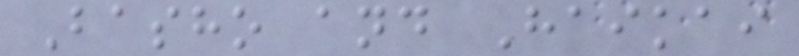Basho and Haikai
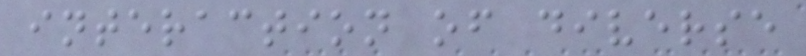interaction of diverse
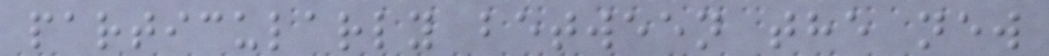particularly between the new
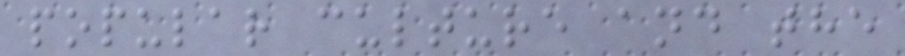popular culture and the
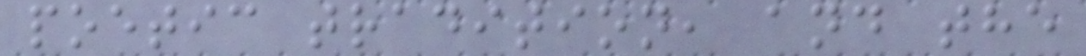poetic tradition, and the
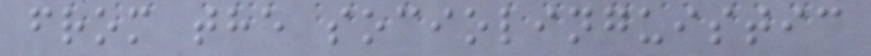from the sociolinguistic
